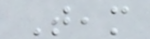Team
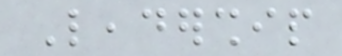Leadership
